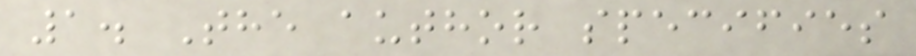1. The author specifies
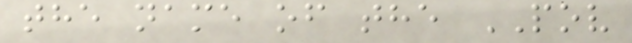the name of the POV
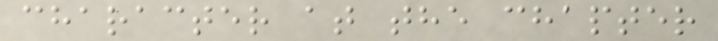character at the chapter
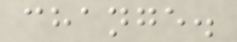change.
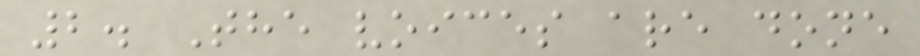2. The voices are done
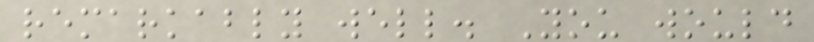remarkably well. You would
